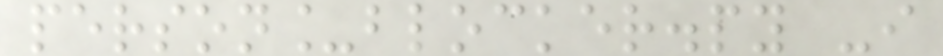person_blocker.py -i
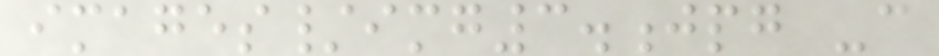images/img3.jpg -c
